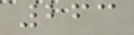263
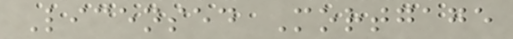Licensed Mortgage
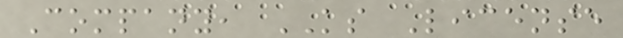Company, KS License
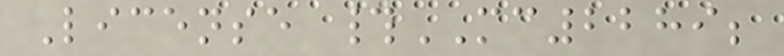License #MC2289;
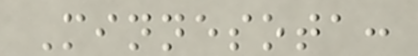Minnesota:
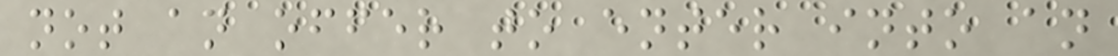not an offer to enter into an
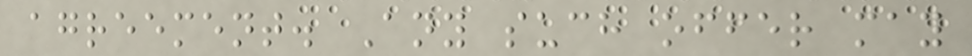agreement. Any such offer may
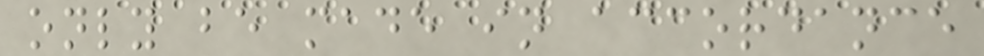only be made in accordance
